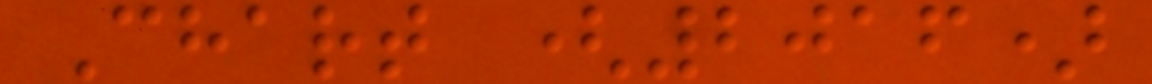Chart (2016)
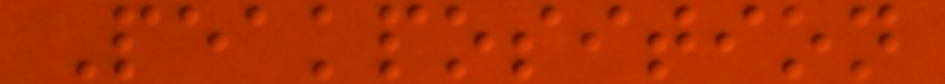Peakposition
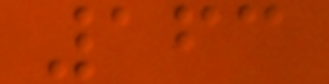163
